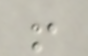!
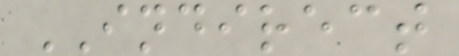INDIRECT
